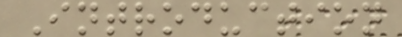Introduction
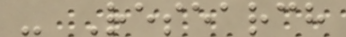- Research
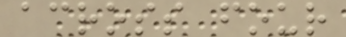across four
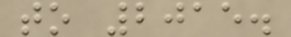to 2015.
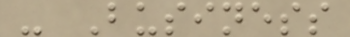- Business
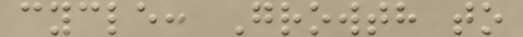cycle: Growth to
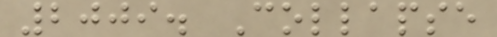2009. Collapse
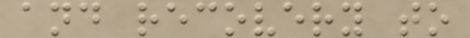and recovery to
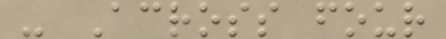- Across four
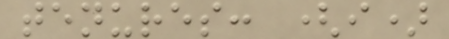tenures: (i)
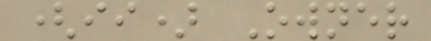(ii) Owner
